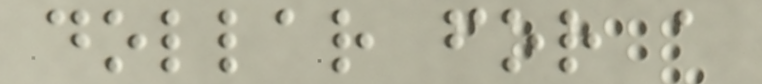dollar for a
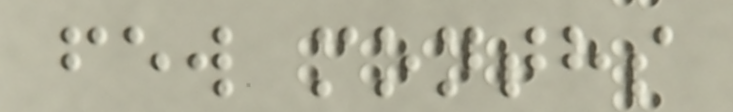few months
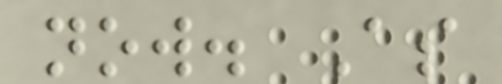now. As
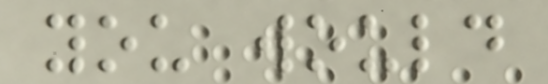you would
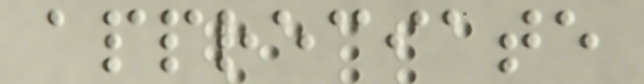appreciate
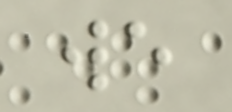we
